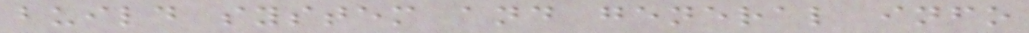build system and general info
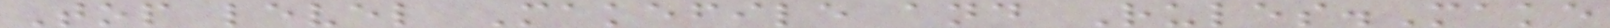Top level Makefile and Rules.Make
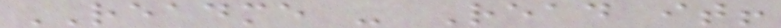README - Read it!
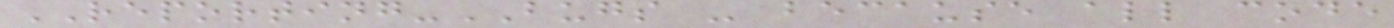REPORTING-BUGS - because all code
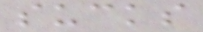sucks
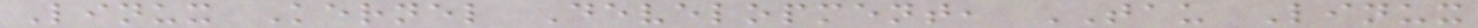Linux Kernel Development, TAU Linux
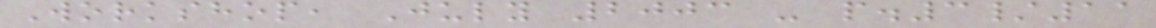Workshop, July 2003 - p.3/11
